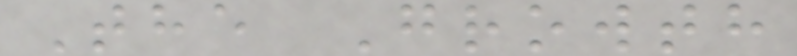The Growth
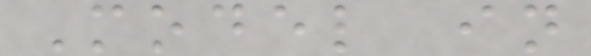Model in
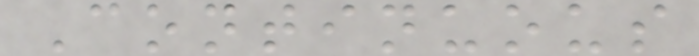Continuous
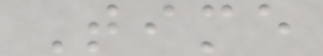Time
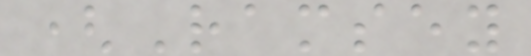(Ramsey
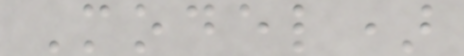Model)
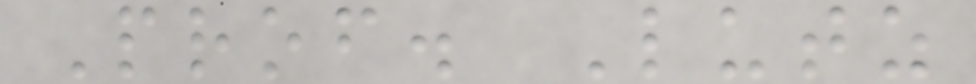Prof. Lutz
